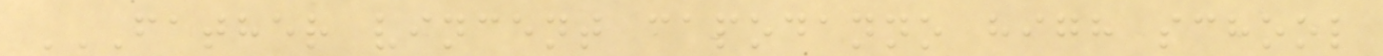FATHER VINCENT CAPODANNO HIGH SCHOOL
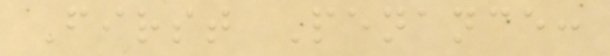First Penance:
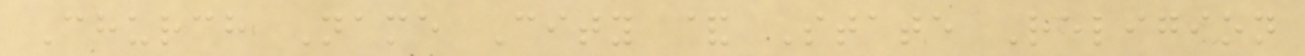Church Name City & State Religion
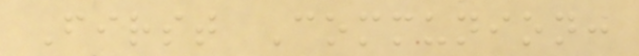First Communion:
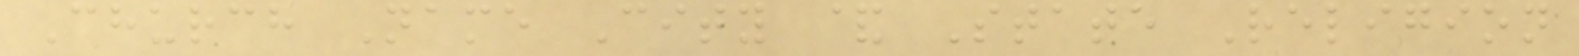Church Name City & State Religion
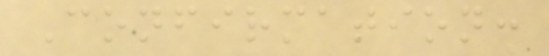Confirmation:
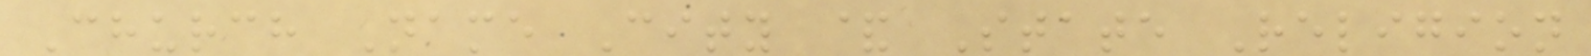Church Name City & State Religion
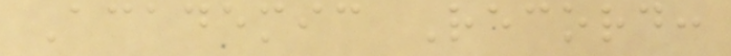Academic Record:
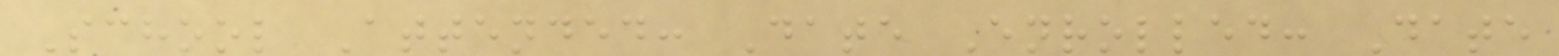School Attended: Date Enrolled: Date
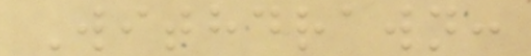Withdrawn:
